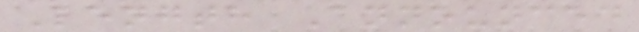Length Announced
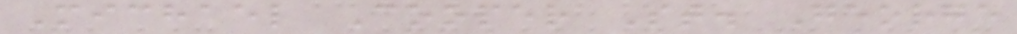Michael Cooper St. George
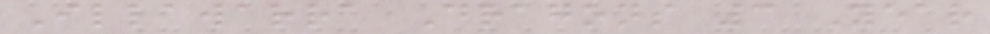Illawarra Dragons 3 Year
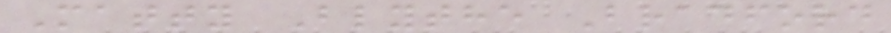Matty Blythe Bradford
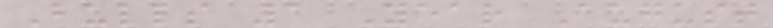Bulls 1 Year August
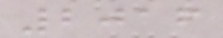2016
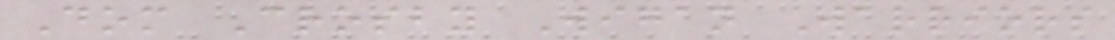Dom Crosby Wigan Warriors
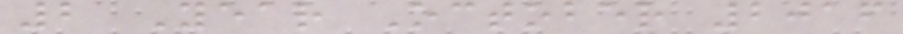2 Year October 2016
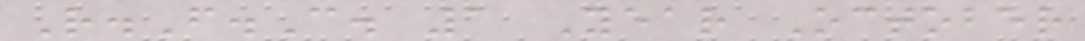R.F.C. 1 Year October
